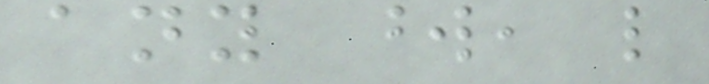any word, like
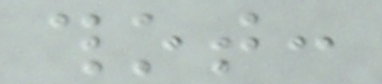thot:
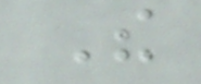The
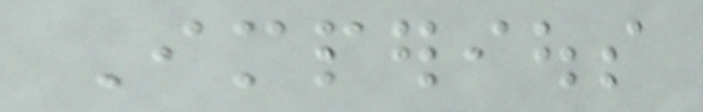Imperious
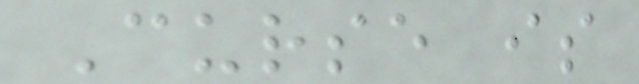Curse is
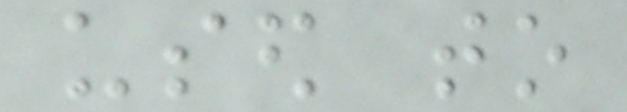used to
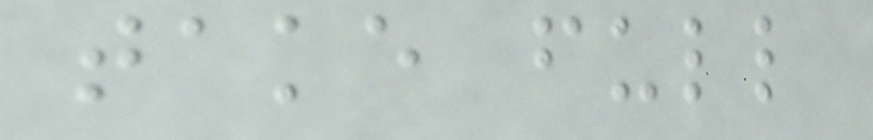take full
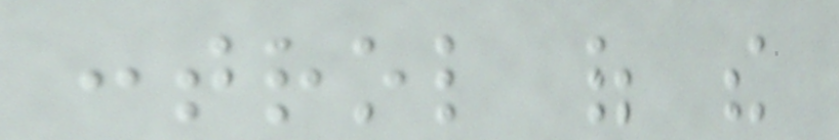control of the
